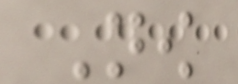Now
